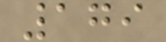179
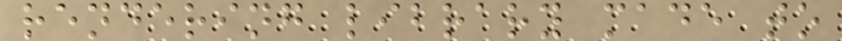rendering library made to
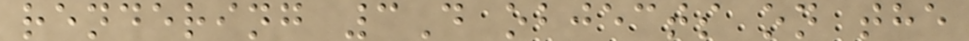rendering 3D objects on the
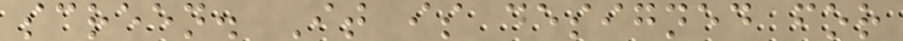screen. It is designed for
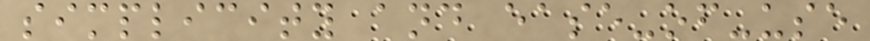simplicity and ease-of-use
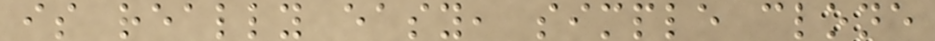is really easy, simple clone
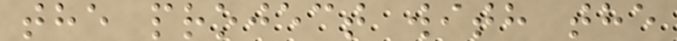the project with the
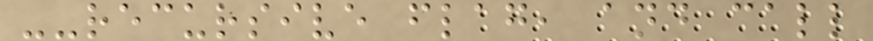--recursive flag, and call
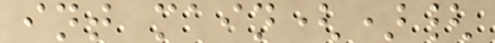int main(){
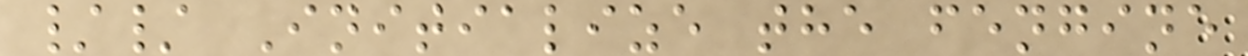// Initialize the fengine
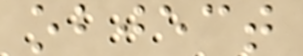object
